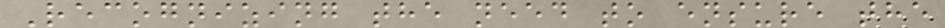Recognizing the need to ensure the
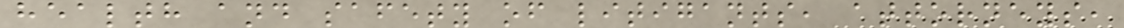health and safety of litigants, attorneys,
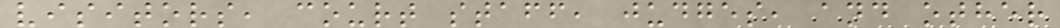visitors, court staff, judges, and other
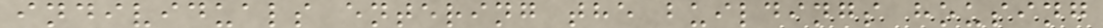individuals entering the buildings housing
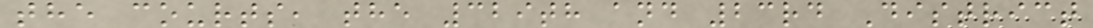the courts, the 329th and 23rd District
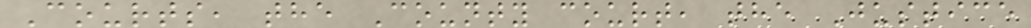Courts, the County court, the Justice
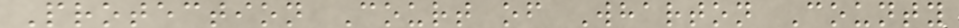Protection Court of Wharton County
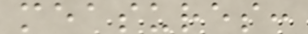measures:
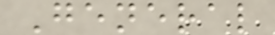General
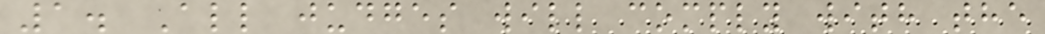1. All judges will comply with the
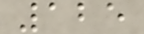125
